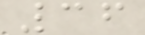36
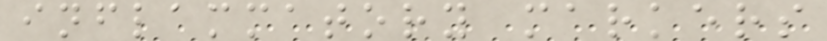inflammatory markers
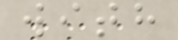with
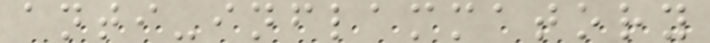anti-inflammatory
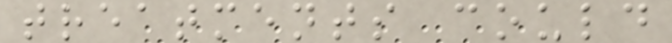treatments could
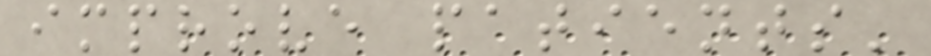improve patients'
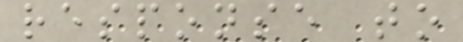response to
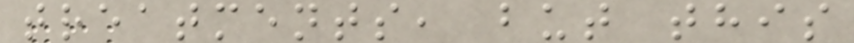treatments, but this
